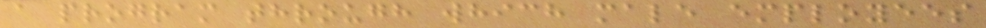a program through which male employees
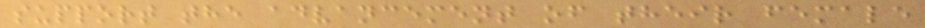support the advancement of their female
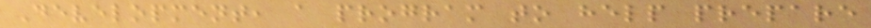Development, a program to help prepare
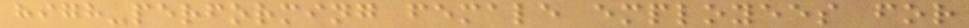high-performing female employees for
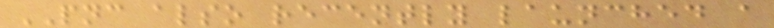PNC also recently launched a
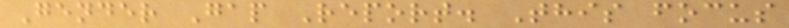Gender Gap Report. This focus
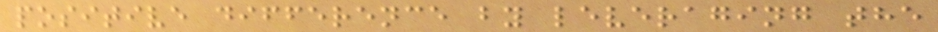positive difference by leveraging the
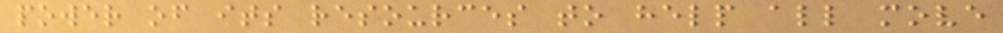power of its resources to help all move
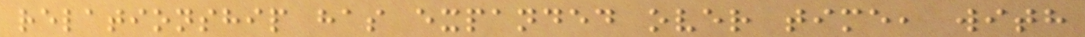relationship has expanded over time, with
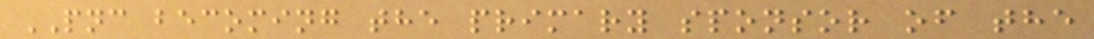PNC becoming the primary sponsor of the
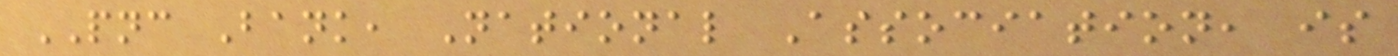PNC Bank, National Association, is
